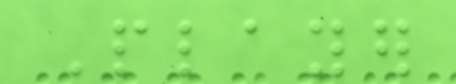Player
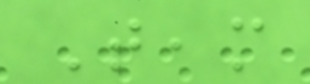Team
